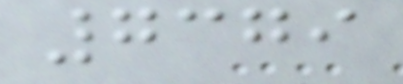7379
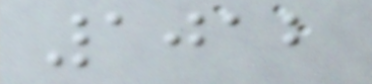1012
